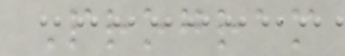Program
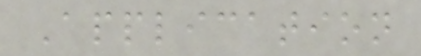Application
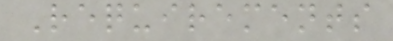Requirements
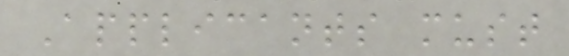Applicants must
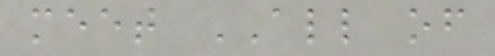meet ALL of
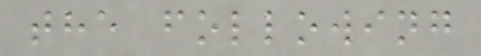the following
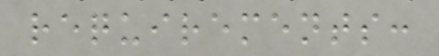requirements:
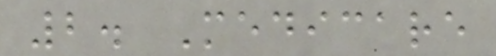2. Medicare
